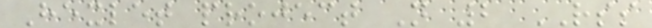Hexlet project N 2 RSS
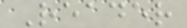Reader
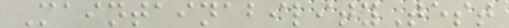MaintainabilityTest
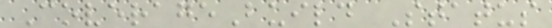CoverageBuild Status
